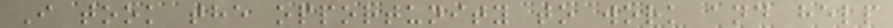I took the opportunity to work and help
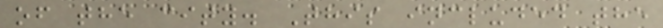of the city. This included the
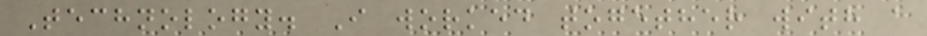Technology. I worked together with a
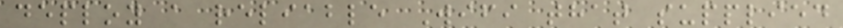deploy a reliable Wifi that supplied
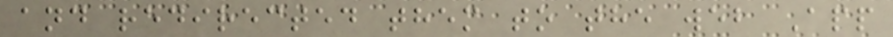and redirected them to the web App
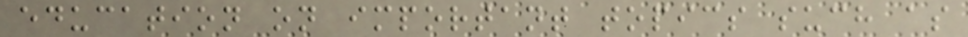education on important topics such as
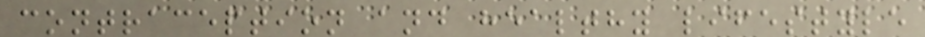contraception and healthy lifestyle
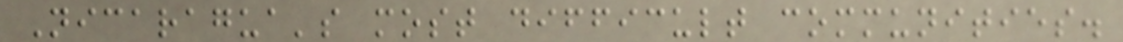Nicaragua's most difficult communities.
